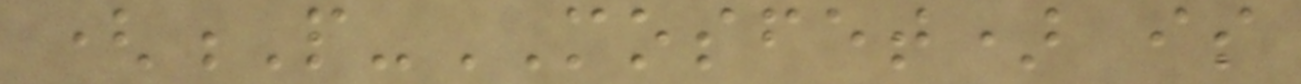(P-MOSFET) is
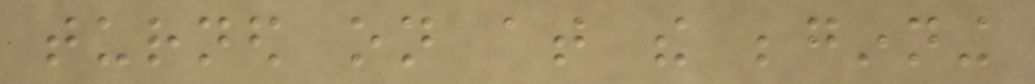turned on at the beginning
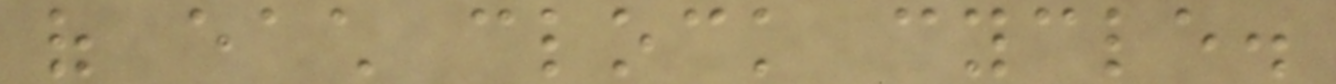of each clock cycle.
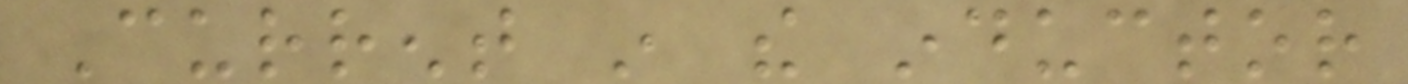Current in the inductor
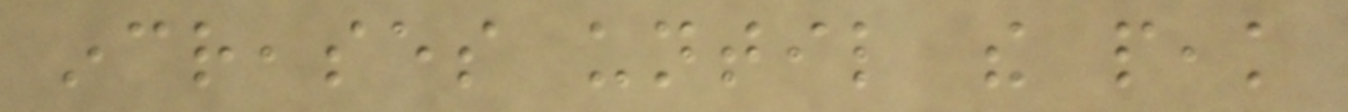increases until the peak
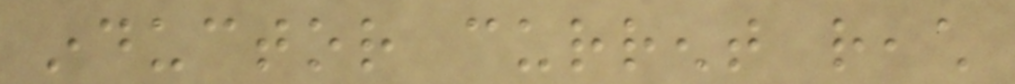inductor current reach
